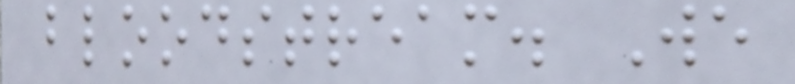bloodstream. We
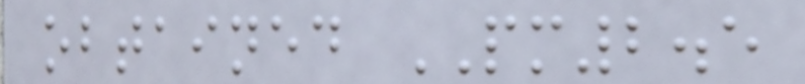obtained PM2.5
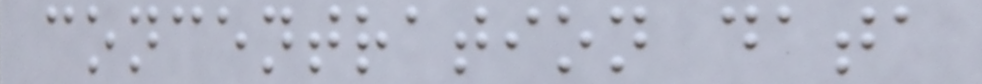concentration data
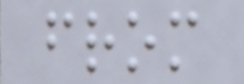from
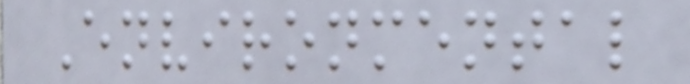Environmental
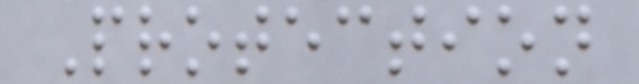Protection
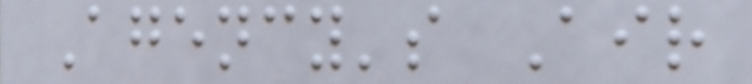Agency's Air
